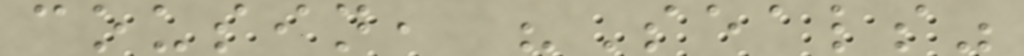cousin, "Seals"
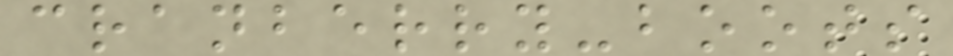cranberry-boots
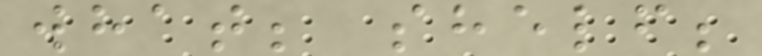what; shelf;
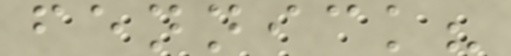fennick?
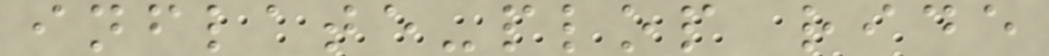inflate-plop ride
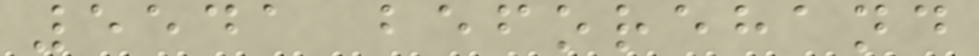5541 beforehand
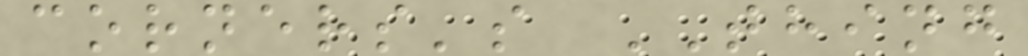corners's THING
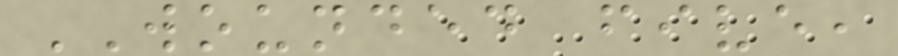WOUNDED five,
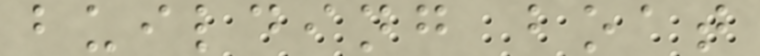building boat
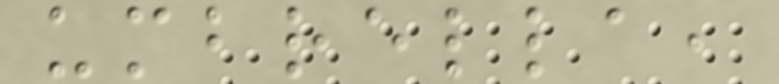umbrella,
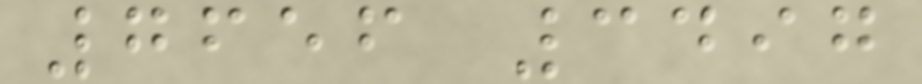7656 3497
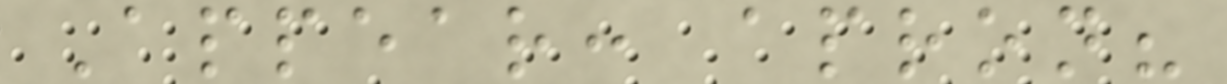Appear: apron?
